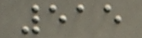515
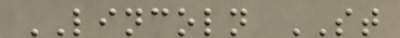LINCOLN ST
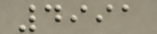4991
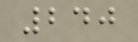240
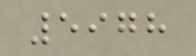5978
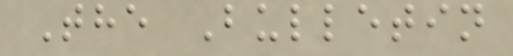The Bulletin
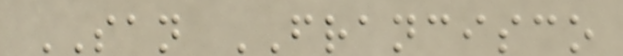SAN FRANCISCO
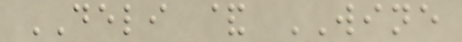DELI & WINE
